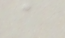a
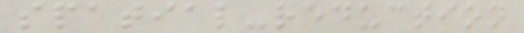spatial-reduction
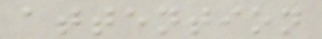attention
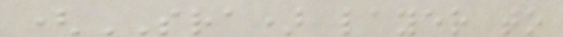(SRA) layer to
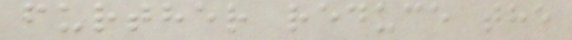further reduce the
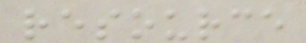resource
